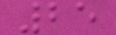25
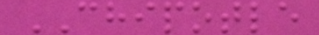CHIPOTLE
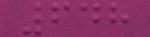648
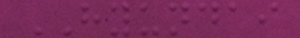HYUNDAI
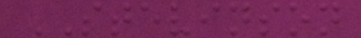STEVINSON
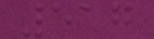517
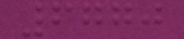6770
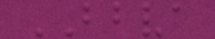BBVA
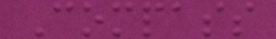Compass
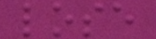lose
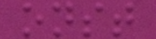onst
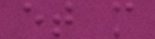et m
